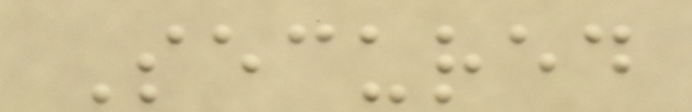Secured
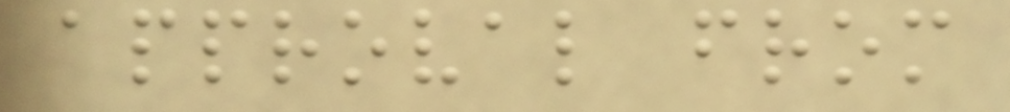approval from
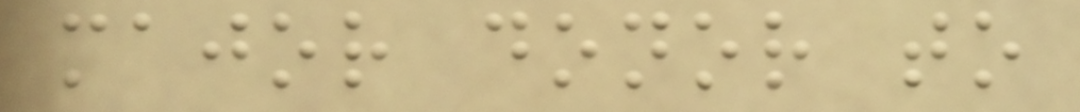major donor to
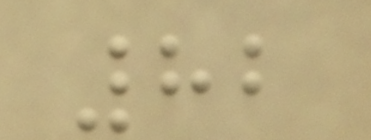82
